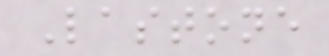Lastone
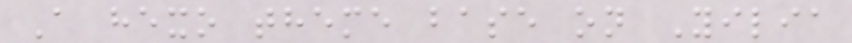A hexo theme base on Yilia
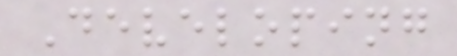Developing
